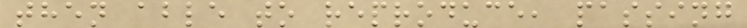then able to reproduce, passing
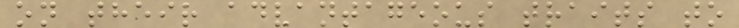on their advantageous traits to
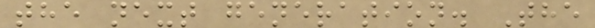the next generation. The
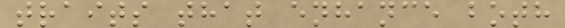traits that enhance both
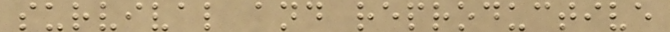survival and reproductive
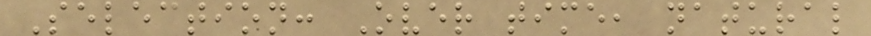Selection: Over time, natural
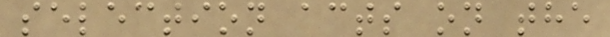selection acts on the
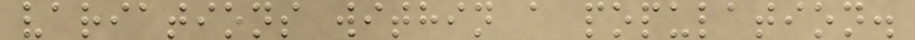variations within a population.
